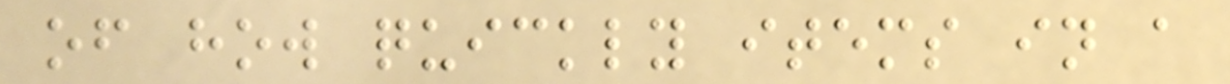of how quickly items in a
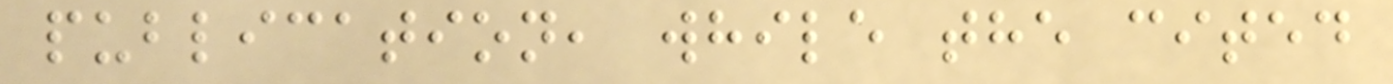publication, while the cited
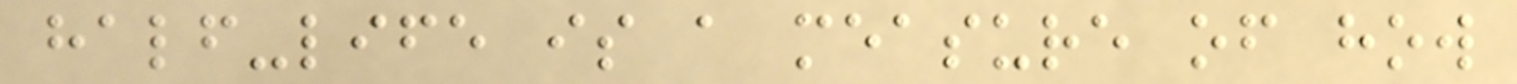half-life is a measure of how
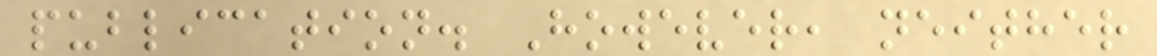publication. However, neither
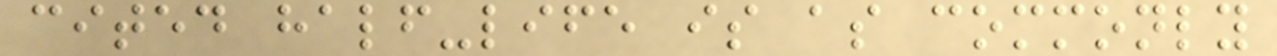cited half-life is as commonly
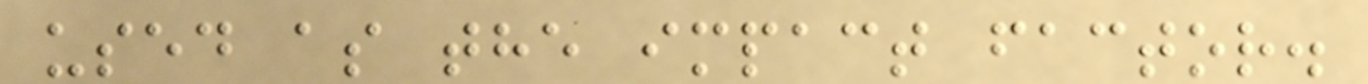used as the impact factor.
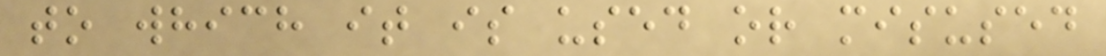to which it is used or misused
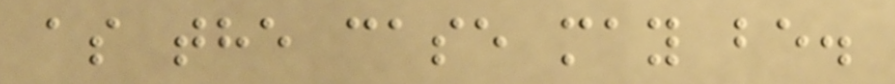as the case may be.
